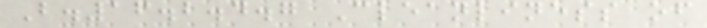B.16.2.4.7 Cleanliness of
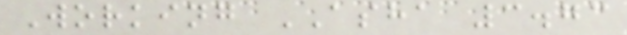Working ASHA 3.73
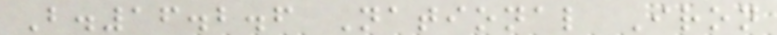B.16.2.6 National Iron
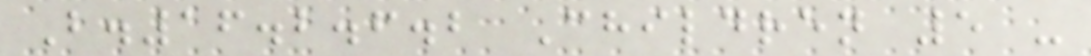B.16.2.6.2 Children 5 -
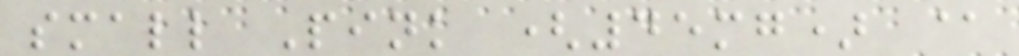small Pink (45mg) @
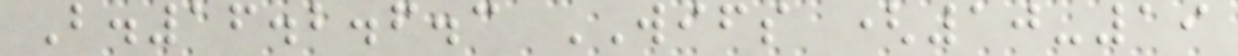B.16.2.6.3 WIFS (10-19
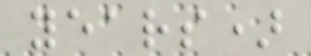years)
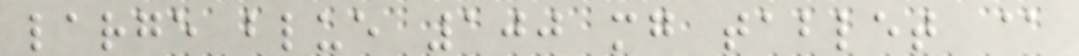large blue 100 mg tablet @
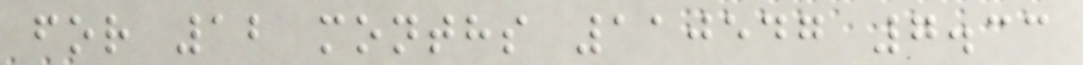for 12 months 110547 7.33
